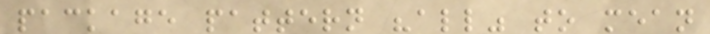package pattern "all" to mean
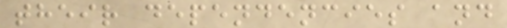their dependencies and
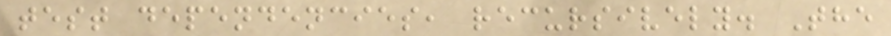test dependencies, recursively. The
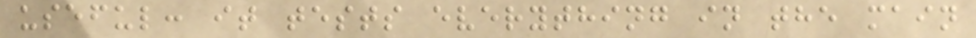useful: it tests everything in the main
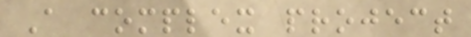A complex project
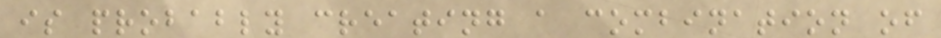is probably creating a combination of
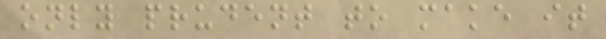only prudent to make it
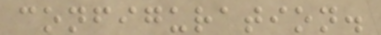configuration.
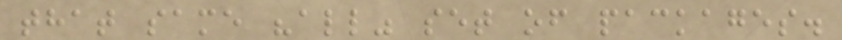that same "all" set of packages.
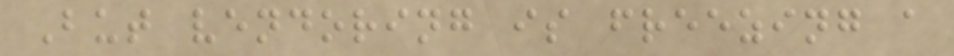But vendoring is freezing a
